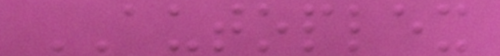AUTOPLEX
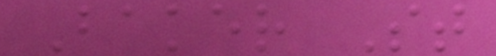Baker St
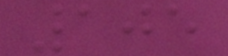105
